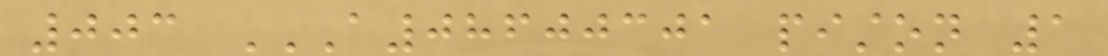003 A08600301 PISTON 1
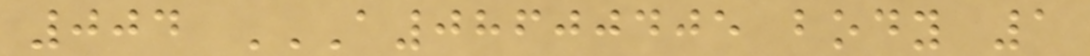004 A08600405 BODY 1
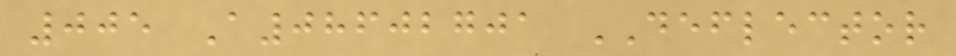005 A08602701 DEFLECTOR
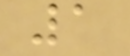1
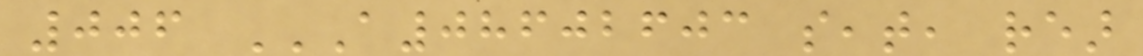006 A08602603 SEAT, REAR
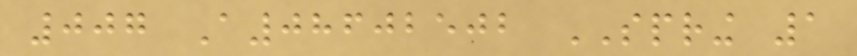007 A08602502 SPRING 1
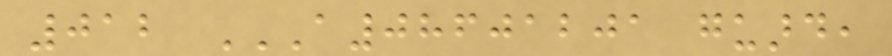012 A08601201 GUARD,
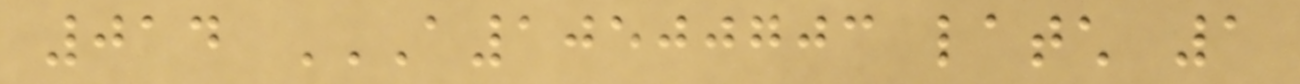014 A10500703 LATCH 1
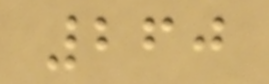260
